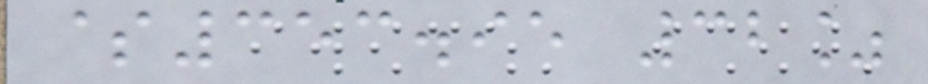$353.95 32%
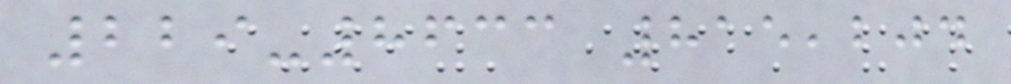229-8633 815,204
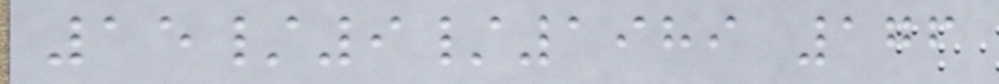15/9/1989 176
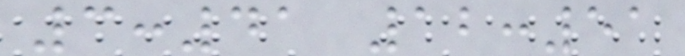3:41 12:51
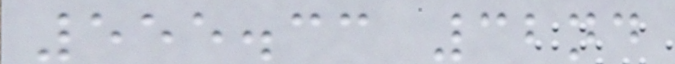555.33 32nd
